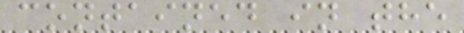contained in the
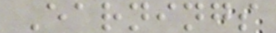Earnings
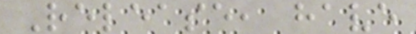Release, have
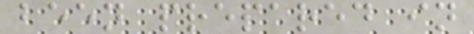been prepared in
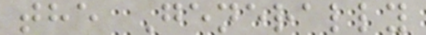the Generally
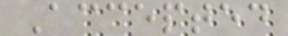Accepted
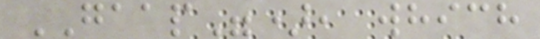GAAP"), which
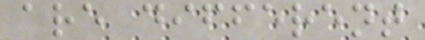are different
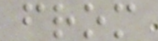from
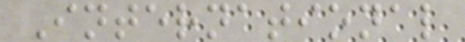International
